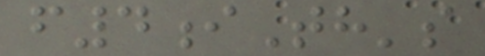f4iTh's
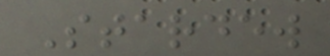Stardew
